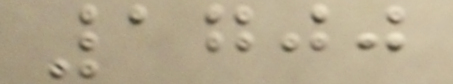1700
